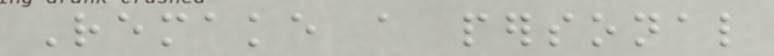Remake a personal
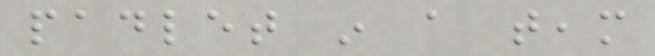padlet in a team
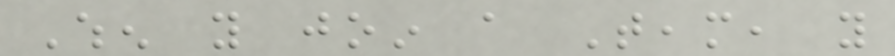When you join a Team, you
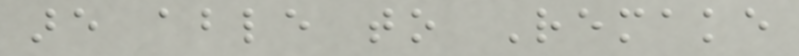are able to Remake
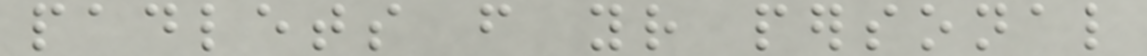padlets from your personal
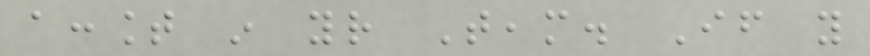account in your Team. If you
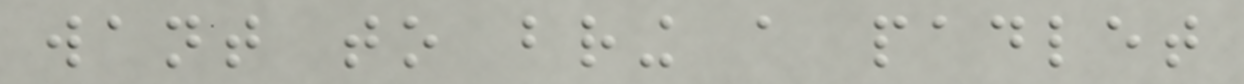want to bring a padlet
